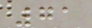71
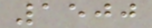1500
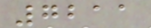7211
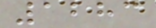1283
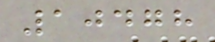10478
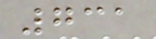731
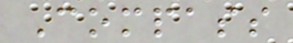Compass
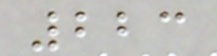223
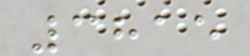3815
